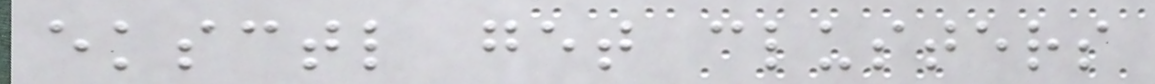eksctl get clusters
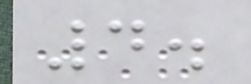4.
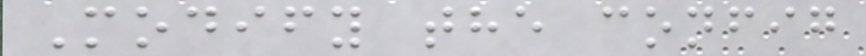Modify the config
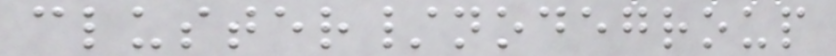cluster/nodegroup
